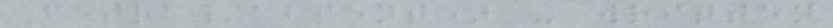Fetra/absent) - written
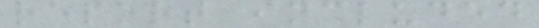report included
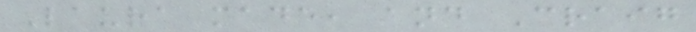Laura made, and Craig
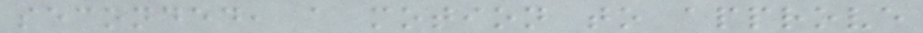seconded, a motion to approve
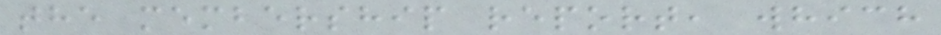the membership report, which
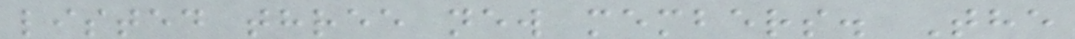listed three new members. The
